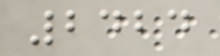2424
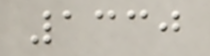1330
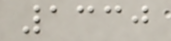1330
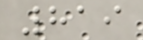819
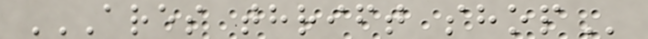ARES THRIFT SHOP
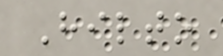Hilto
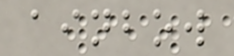ainbow
